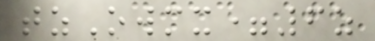tzOwmx=6z
